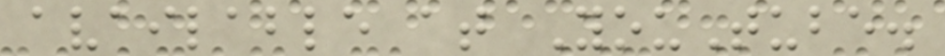available at YouTube.
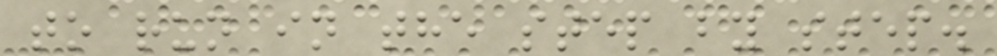to run in the step by step.
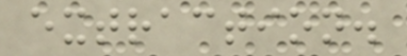extraction.
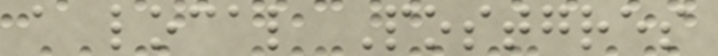a local Postgres
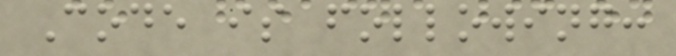Code is following:
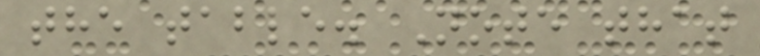the table. Note that
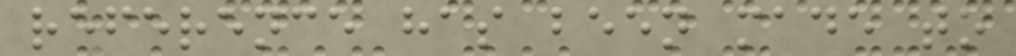reference has been made to
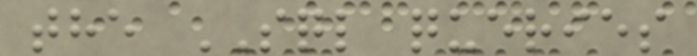the SQL queries
